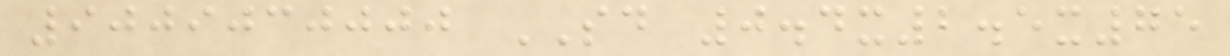9009030000 SD 0.4x2.5x75
